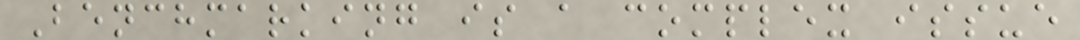Benchmarking is a complex issue
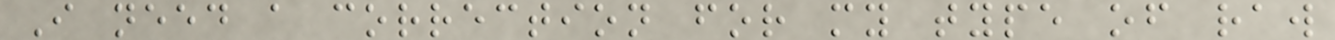I need a correction for my type of raw
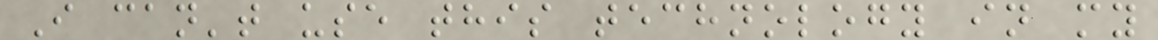I can't use this technology in my
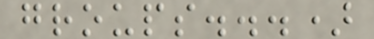groups...)
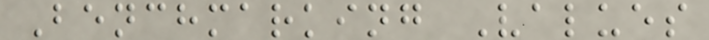Benchmarking Values
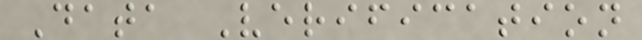Data Verification
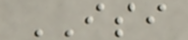ISI
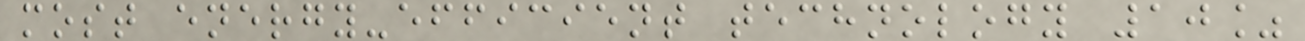most energy-efficient technology 10%
